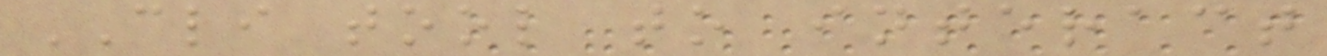CLI tool to interact
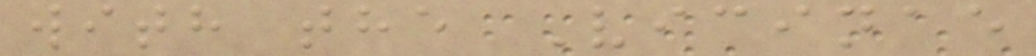with the Vicinae
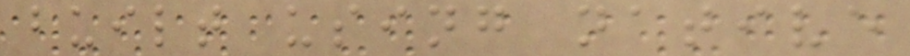built using native
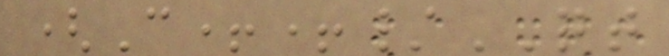(C++/QT
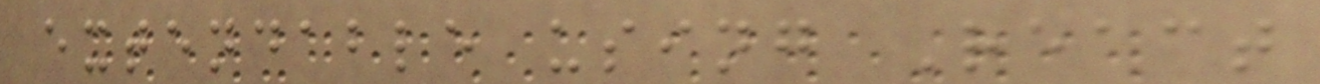extendable using React
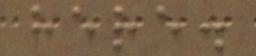here.
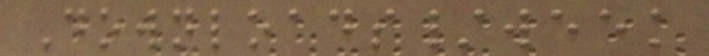Downloads/week
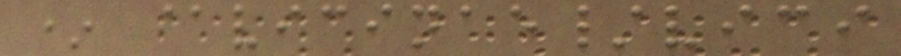* @vicinae/vici
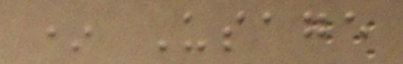* Usage
